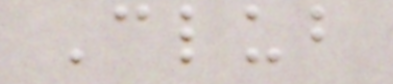Club
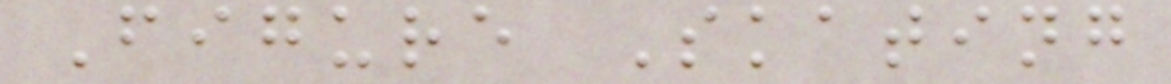Figure Skating
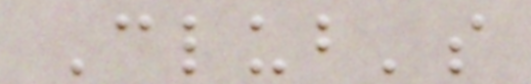Club's
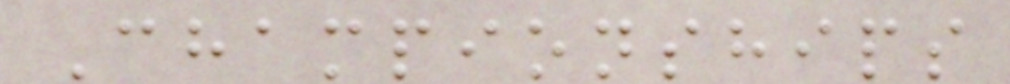Championships
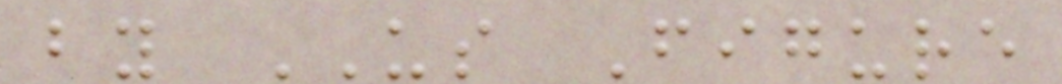by US Figure
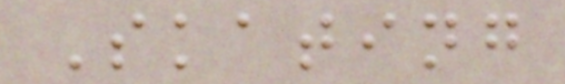Skating
